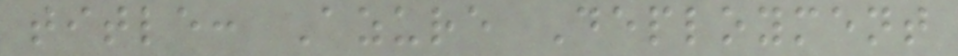title: Azure Deployment
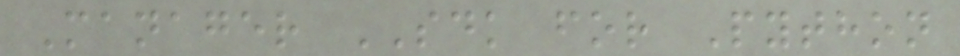Manager SDK for Python
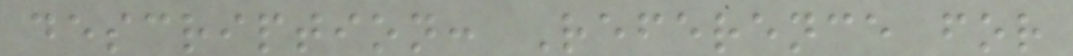description: Reference for
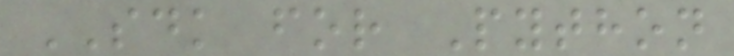SDK for Python
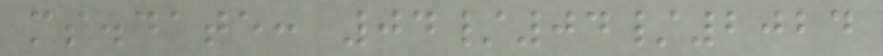ms.date: 04/04/2024
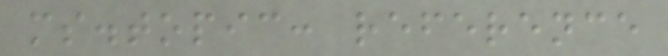ms.topic: reference
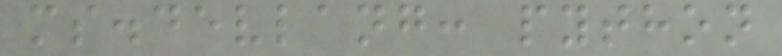ms.devlang: python
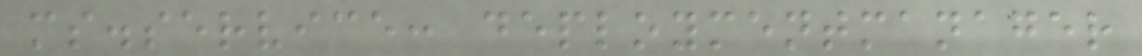ms.service: deploymentmanager
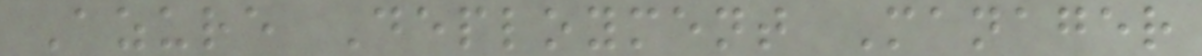Azure Deployment Manager
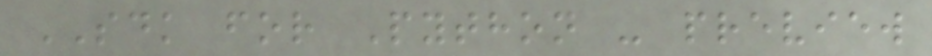SDK for Python - preview
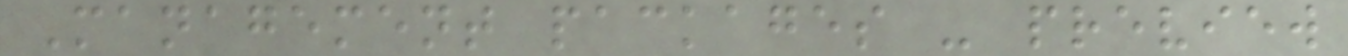Management packages - preview
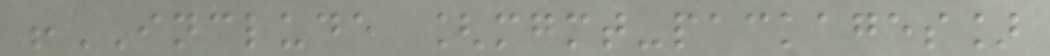!INCLUDE [mgmt-packages]
